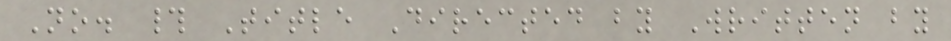No. # Title Directed by Written by
